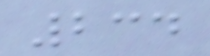234
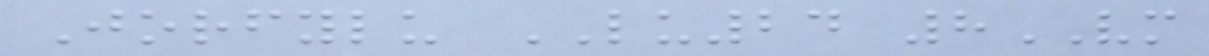Jorfylu LU24 8VM
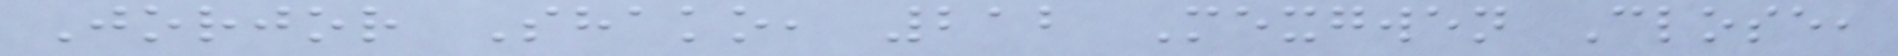Jorjor Shako, 212 Mexgwen Close,
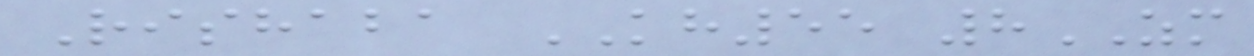Rishaba KH55 8ZM
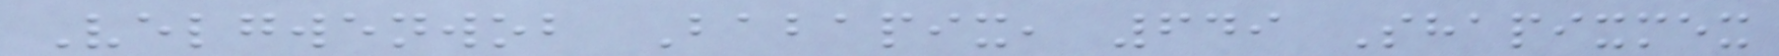Velgwenwob Babapix, 649 Shapixmex
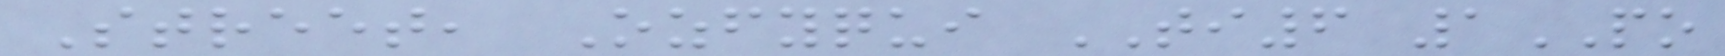Street, Ozfyqui TI6 1PO
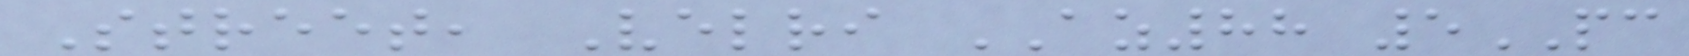Street, Velri AZ88 5PC
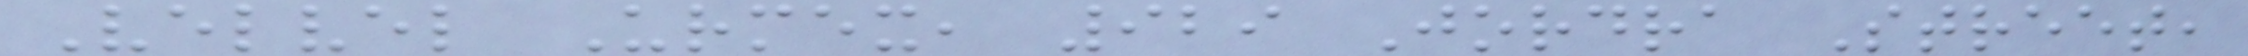Velvel Urmex, 929 Jordra Street,
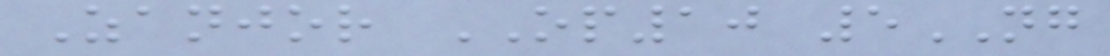Zanjor OP10 5NG
